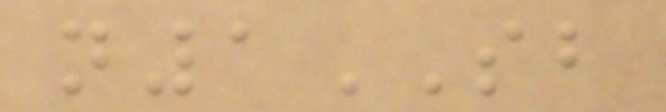n1SB
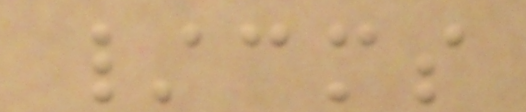/cms
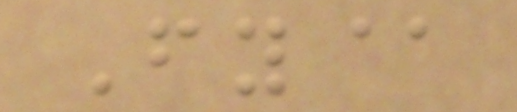Fy@
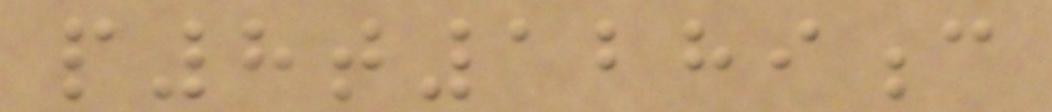p8t1289c
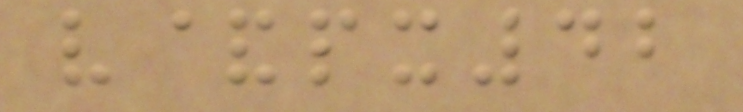v&px42
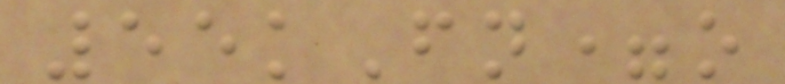55kFn=o
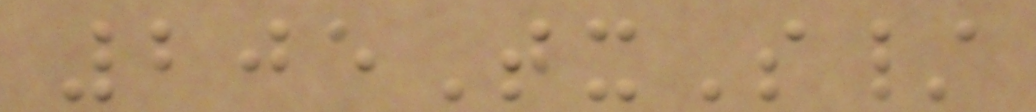205TxS/
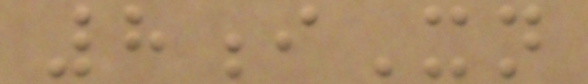8iXn
